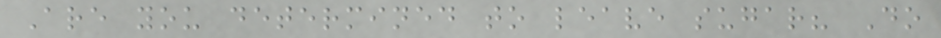Are you determined to leave sugar? Do
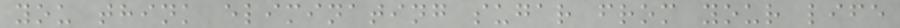you think eliminating sugar from your life
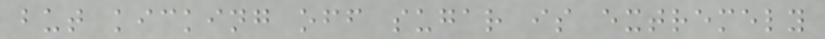but kicking off sugar is extremely
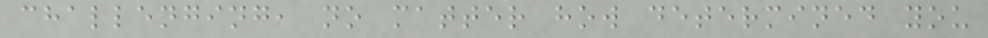challenging, no matter how determined you
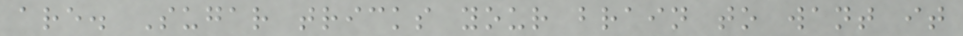are. Sugar tricks your brain to want it
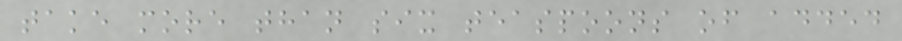take more than six teaspoons of added
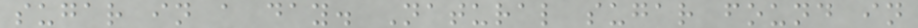sugar in a day. Natural sugar found in
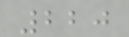220
